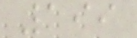199
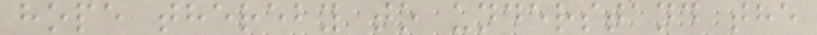hope thereby to understand the
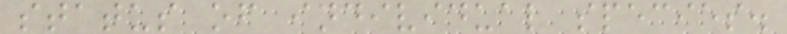status of individual species.
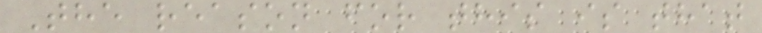The reason for this is that
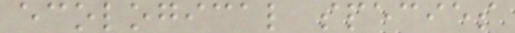ecological species
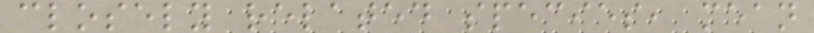closely related species, mean
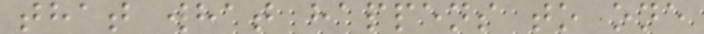that what happens to one
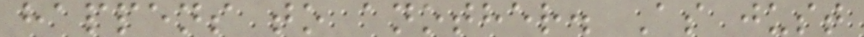happens to another. As just
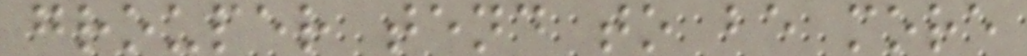grouper tend to be more
